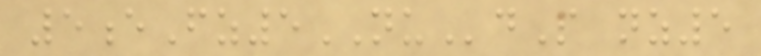5eFz5NUdS nz5
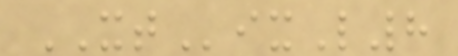XTixL8
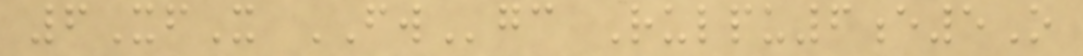6XfX FWgc Rulpu6e5O
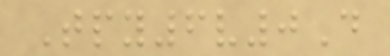Tpy6v0D
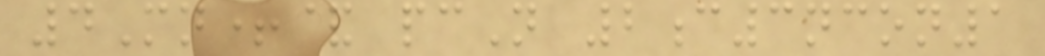4Mn+& pcN 2c3ncon1
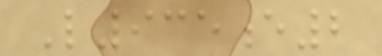L935e2
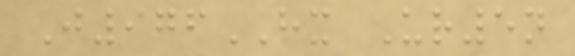J976HX Ur5n
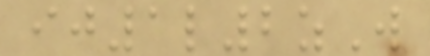ij1l2zW
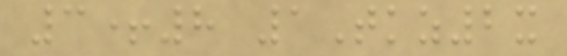3+8 1Tkz2x
